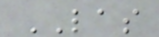LAS
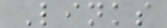Links
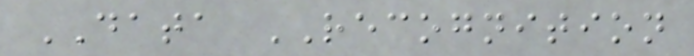DATA RECOGNITION
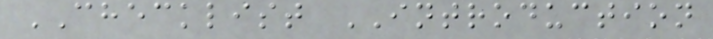CHECKLIST INTRODUCTION
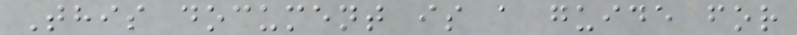This document is a guide for
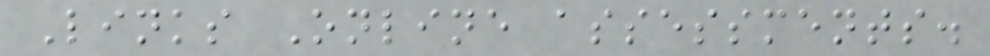Links Online assessments.
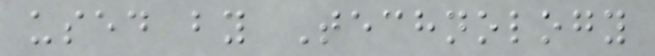used by Technology
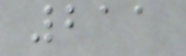211
